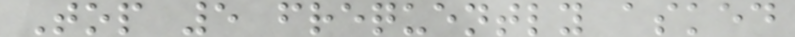Top 5 frequently asked
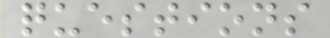questions
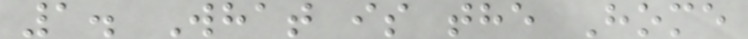1. What is the Home
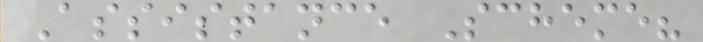Assistance Scheme?
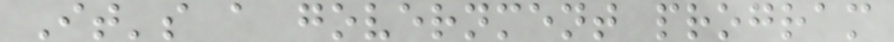It's a government program
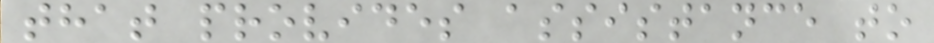that provides assistance to
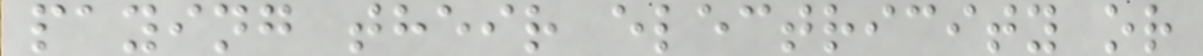paying their electricity or
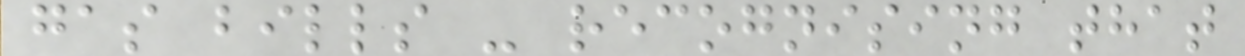gas bills - recognising that
